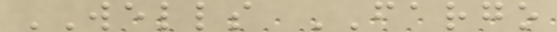WELLS FARGO
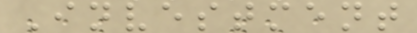Investment
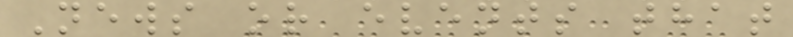News or events that
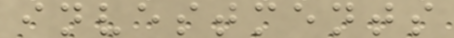investments
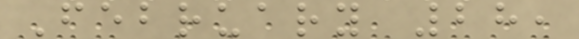February 28,
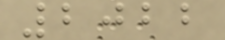2022
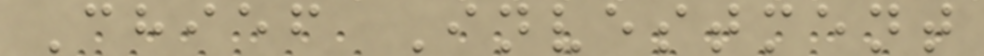Chief Investment
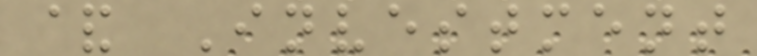& Investment
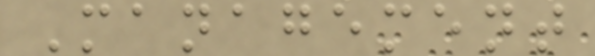Management
